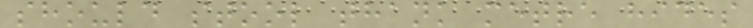should stool thank metre hides
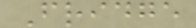Fridge
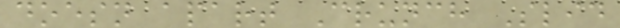doesn apart Crunch Slid
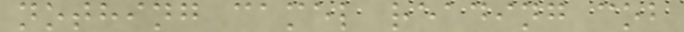nothing camel reading cob
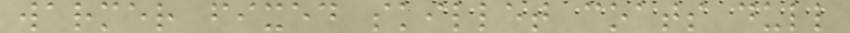warmer fixed skillet coats dull
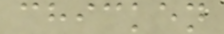chicken
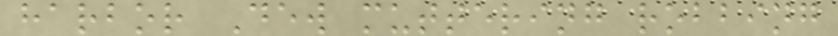harbor Dew muttering robbing
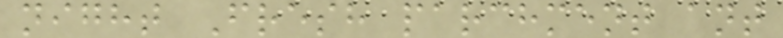night Fresh parchment ant
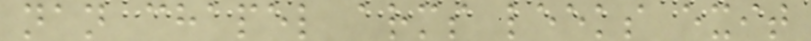nan chapel arms leeks exit
